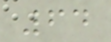64
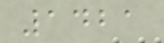1421
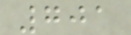701
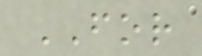FOR
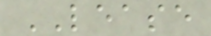LEASE
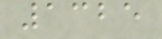1325
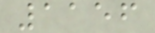1156
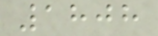1808
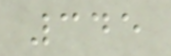345
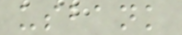usbank
